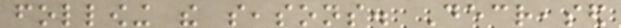following the seasons. Decreased
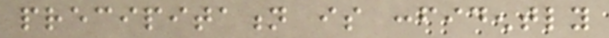precipitation is confidently
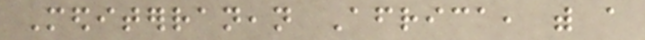Mediterranean Africa, with a
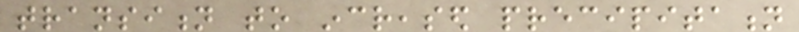transition to increased precipitation
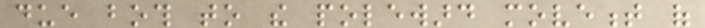due both to the poleward movement of
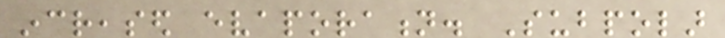increased evaporation. Subpolar
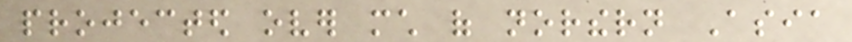projected over much of northern Asia
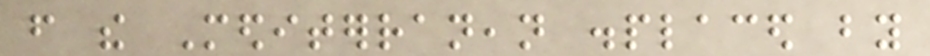from the Mediterranean displaced by
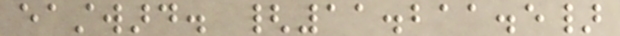eastward. {11.211.5}
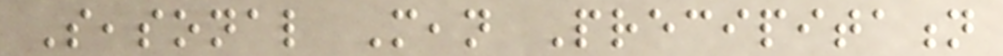Seasonal Mean Precipitation
